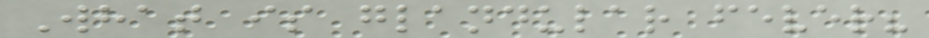What is glandular fever?
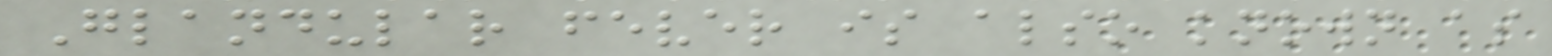Glandular fever is also known as
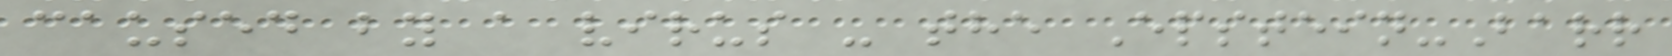caused by a virus - the Epstein-Barr
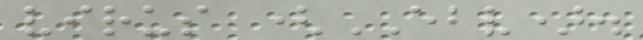virus (EBV).
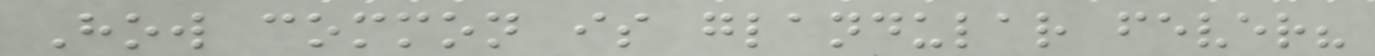How common is glandular fever?
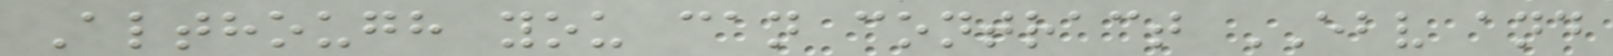Although you can contract EBV and
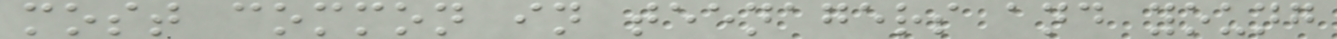most common in teenagers and young
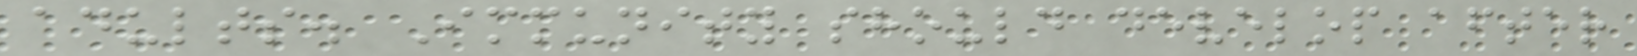adults. Immunity should develop after
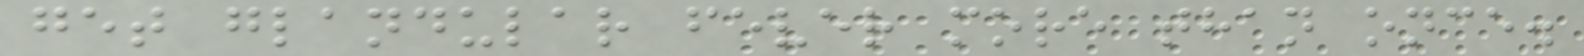get glandular fever more than once.
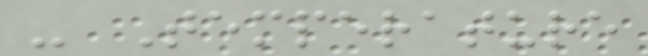- Temperature
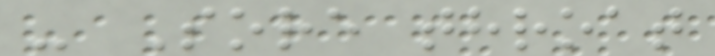- Sore throat
